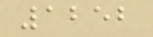1252
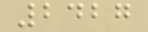2427
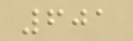601
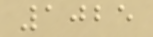1025
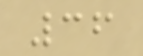36
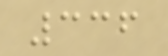336
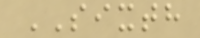SIXTH
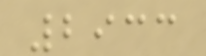2933
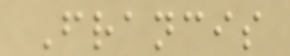Francis
